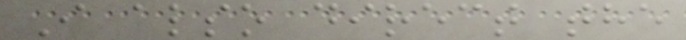I also direct the
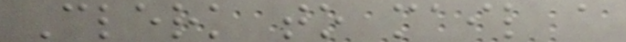Clerk to mail a
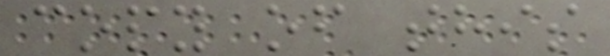copy of this
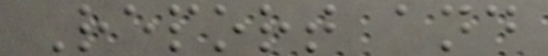Report and
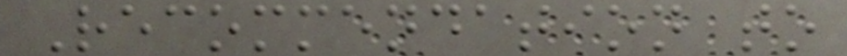Recommendation to
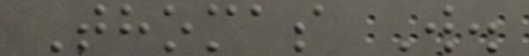Thomas W.
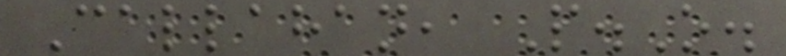Callahan, P.O.
